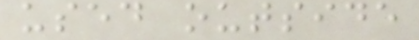used outside
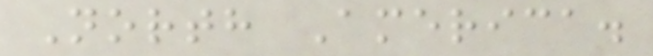North America.
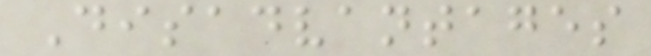Disadvantages
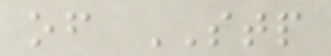of STP
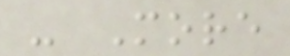- More
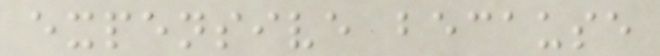expensive because
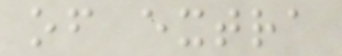of extra
